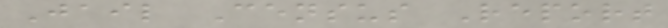Jail Census Report
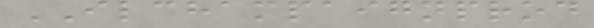ILCHAMPAIGNPROD
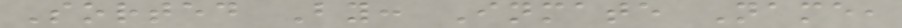Sorted By: Inmate Name,
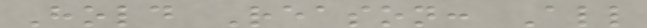Hold Reason: All
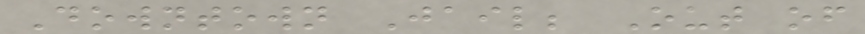Downtown Jail; Out of
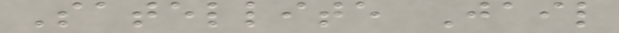Satellite Jail
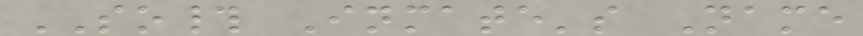SO# Inmate's Name
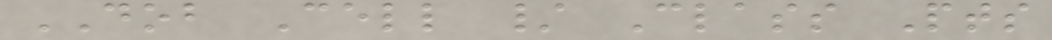DOB Cell / Class Pts
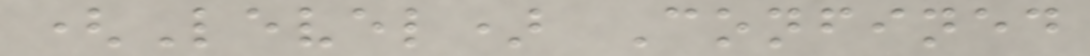(Level) Confined
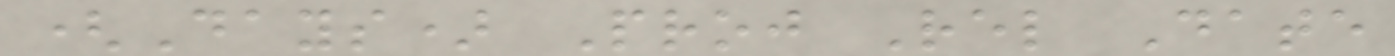(Days) Proj Rel Date
